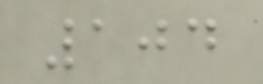104
